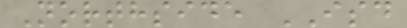Northside ISD
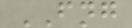FNG
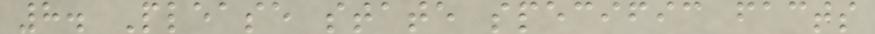8. Please state specific facts
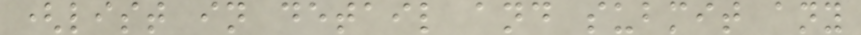(list in detail and submit any
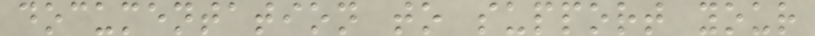documentation to support your
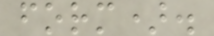form).
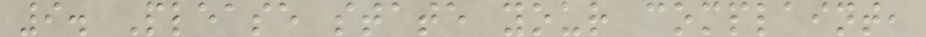9. Please state your complaint,
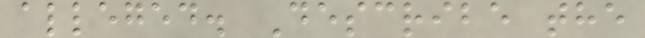alleged. Describe the
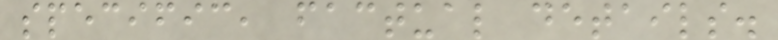specific, factual details.
